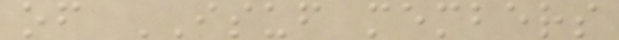of ISUF members
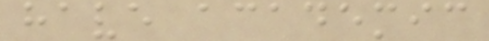have academic
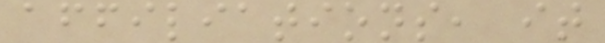affiliations, it
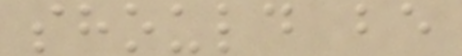should be
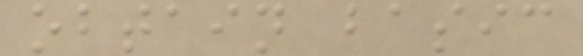obtain basic
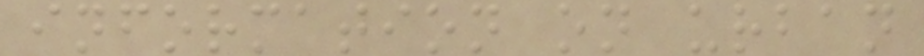information on urban
